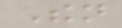Then
